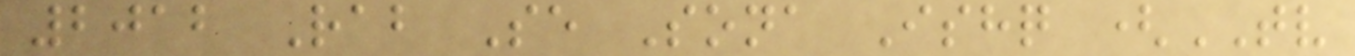2012 Rab Se Sona Ishq (TV
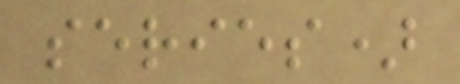series)
